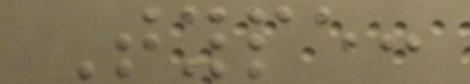Type:
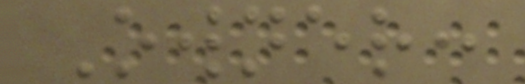Owner:
